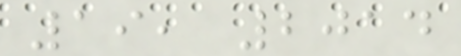19, 2014
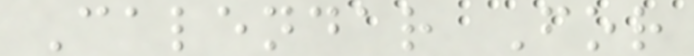Calendar For
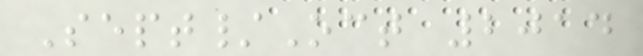Sept/Oct 2014
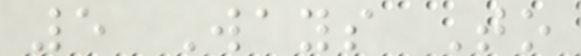5 Ways To
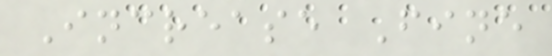Increase Fine
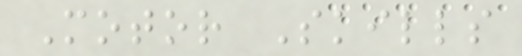Motor Skills
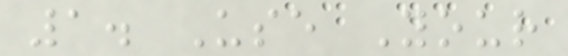1. Use Your
